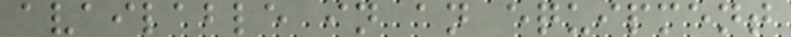available in an equipment
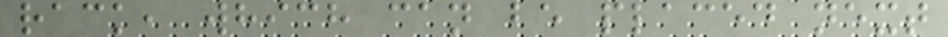rack, which can be placed next
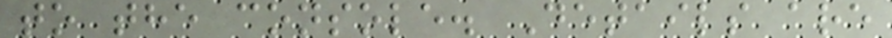to the console. Details are
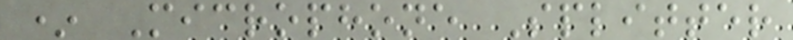* Microphone Splitter
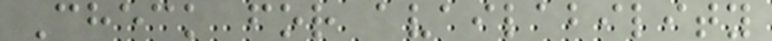Check for availability
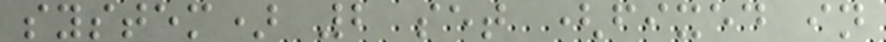system) 2 set (fixed in
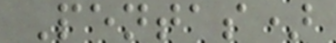Pentas)
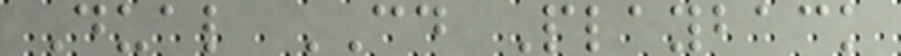Dual CD Playback
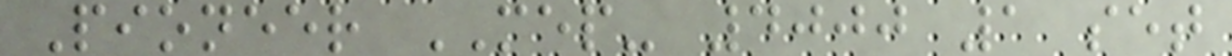Pioneer MEP- 4000 1 set
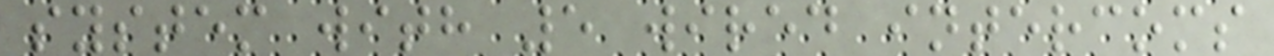system with 5 wired intercoms
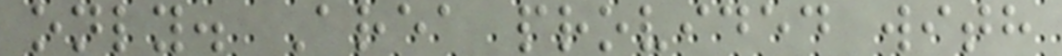only. Area provided with
